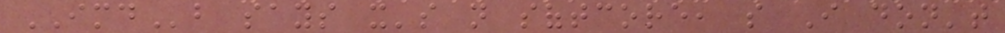IMDb says it's not softcore, so I don't
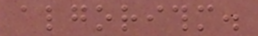algorithm.
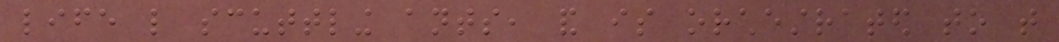life like scuttling ants, and is orchestrated to that
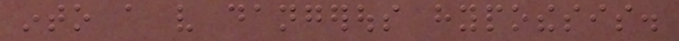into a very dangerous hypothesis.
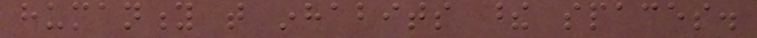humanity that inhabits these spaces.
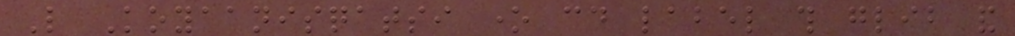Like Koyaanisqatsi one could label this glib and
